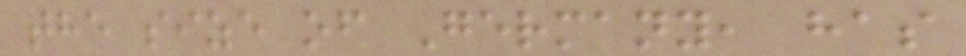the size of Germany, has
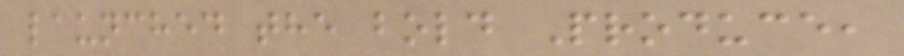launched the bold Produce,
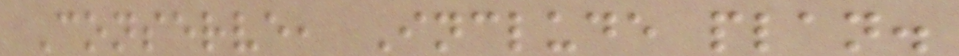Conserve, Include plan.
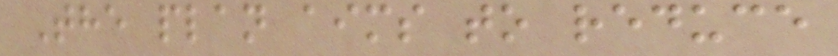The plan aims to reduce
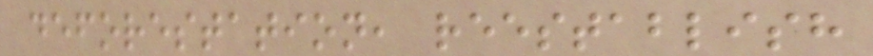deforestation, reestablish
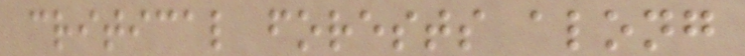critical forests along
